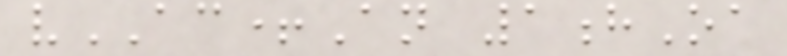vAC+An 1hOa
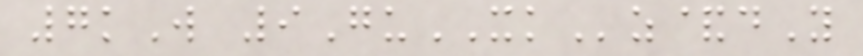7kW 9GuXKz&dY
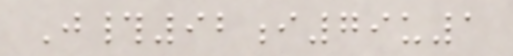J#92i79u1
